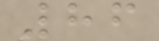86
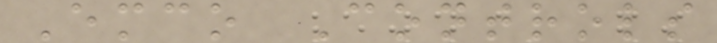Emco Controls
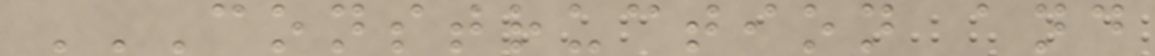CONSTRUCTION AND
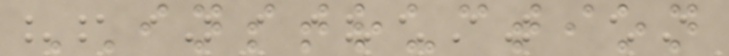INSTRUCTION
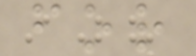for
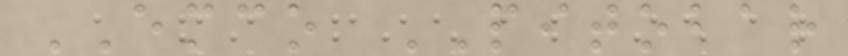EMCO PITOBAR
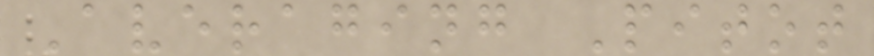Averaging Pitot
